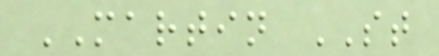MARTIN ST
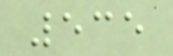535
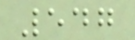547
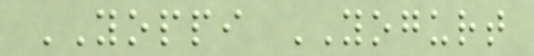YOPPI YOGURT
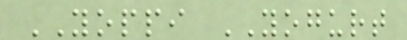YOPPI YOGURT
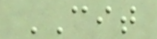CIT
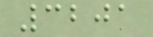3201
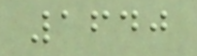1640
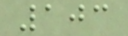103
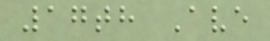17th Ave
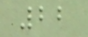22
